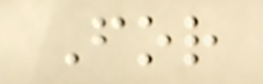For
